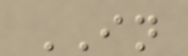IN
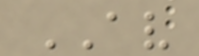AV
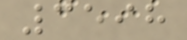3598
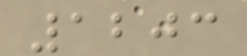1203
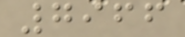7966
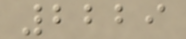2229
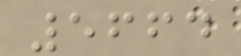5664
